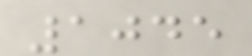1045
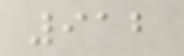912
